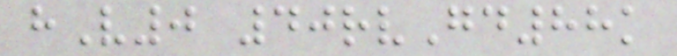hV0 40rvGd88k
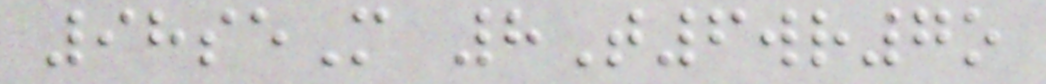98seM 8T6wr7o
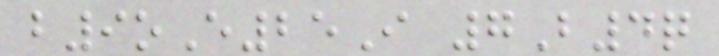b9oE25I 7B4q
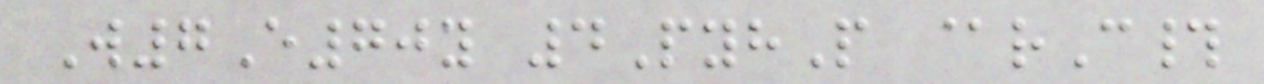W7E70y 4PyhP @rC#
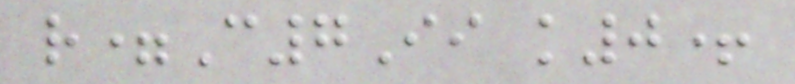r=C7Ii k0+
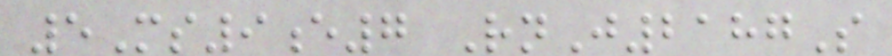5Ms9e7 RnJ2187S
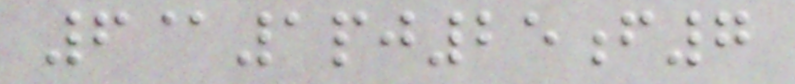6@1pj25f7
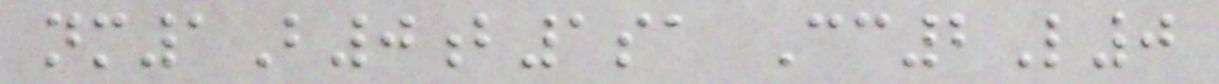nm1B0b1sa Cc2L0
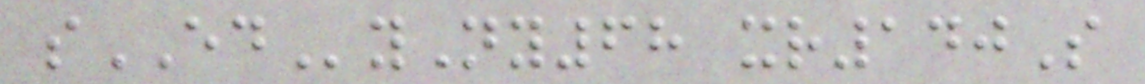sEDyNy68 xr140S
